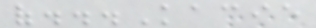of...Kacie
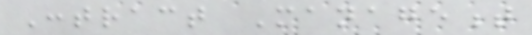Contract Management
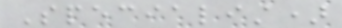Specialist)
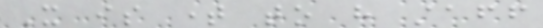It is time to have staff
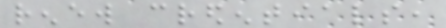renew credentials,
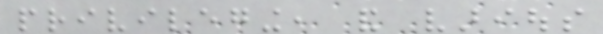privileging, and various
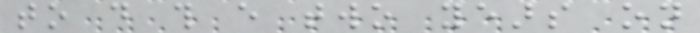to do this every two years on
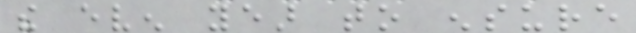the even year to ensure
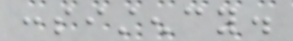consistency.
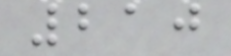210
